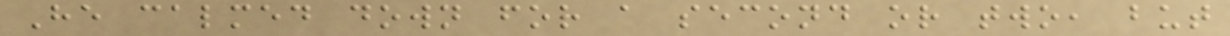He calmed down for a second or two, but
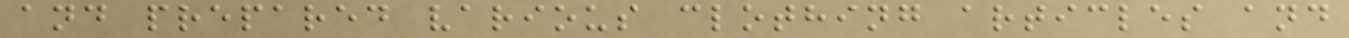and prepared various clothing articles and
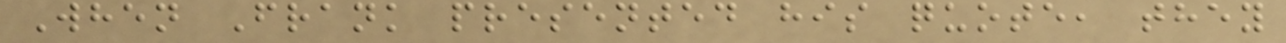When Frank presented his quote, they
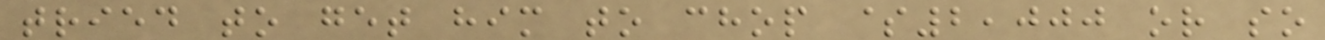tried to get him to chop $2,000 or so
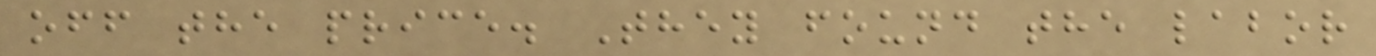off the price. They found the labor
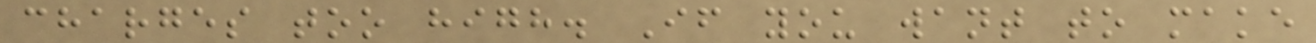charges too high. If you want to make
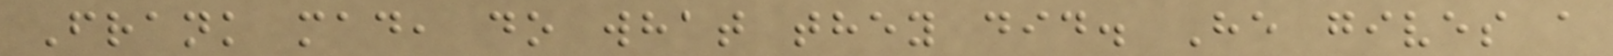Frank mad, do what they did. He gives a
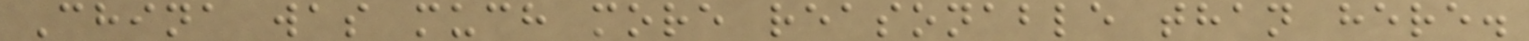China was much more reasonable than here.
